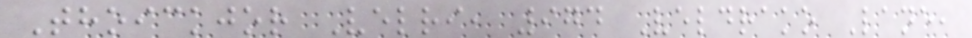Thoickjor Velri, 974 Veldrako Lane,
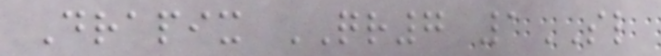Drapix QR7 1SL
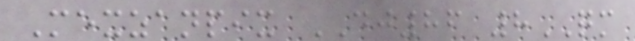Mexzanpix DJ86 8QM
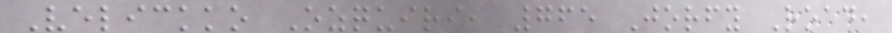Velickko Ozquiri, 765 Jorfy Road,
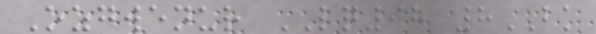Ozgwenur LQ98 8BK
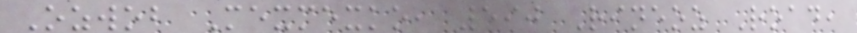Ozwob Mexmexko, 590 Rineoz Road,
